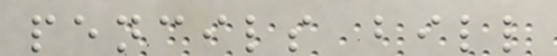pencils bill
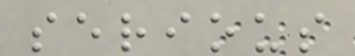serious
